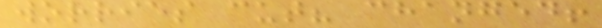worries cut? changed!
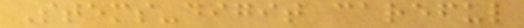Stems-digit careful
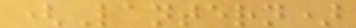(Lantern)
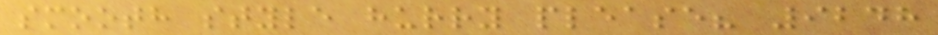smooth style hurry please? 9248
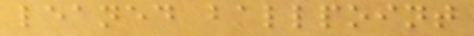leaned ballpoint
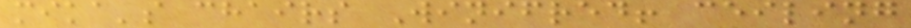mika's chairs Winifred! ceiling
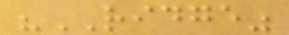"RIDGE"
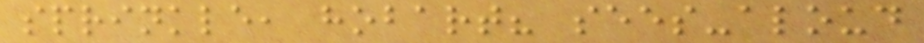sprinkle, hobart? sees-aloud
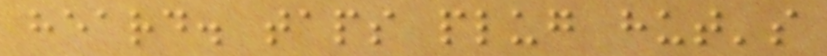heard. taps plug hut's
